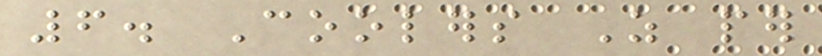6. Coolers As per
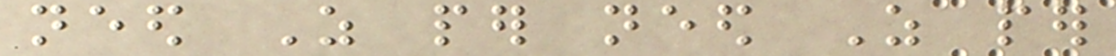need As per need As per
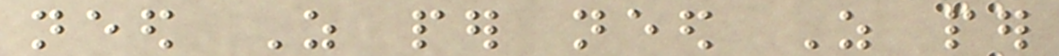need As per need As per
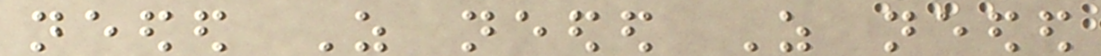needed As needed As needed
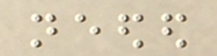needed
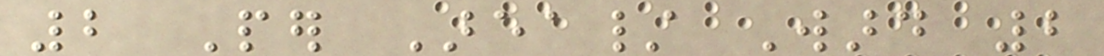2 Per Area/ Ward 2
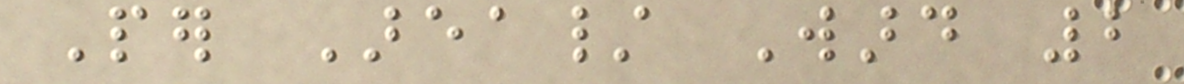Per Area/ Ward 2
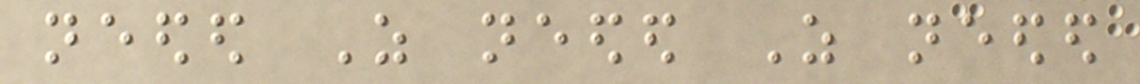needed As needed As needed
